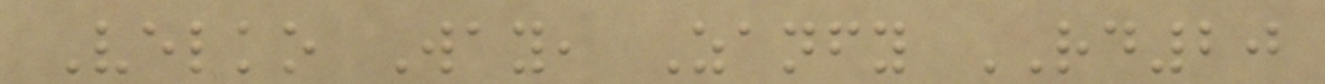Velko Way, Zanfy RD20
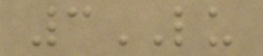3LU
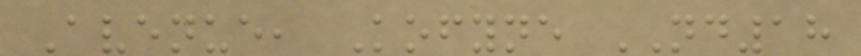Avenue, Kofyne ND18
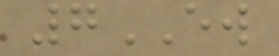7EW
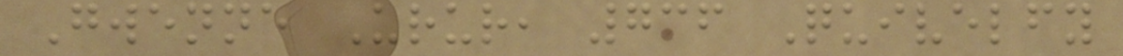Gwenne Urur, 736 Quivelfy
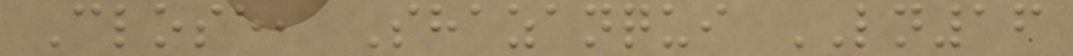Close, Shazanqui LN16
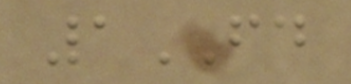1FD
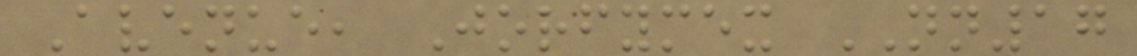Avenue, Jorfymex NN17
